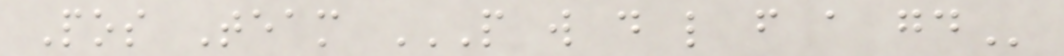Pos Team P W D L F A GD
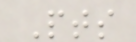Pts
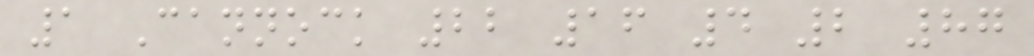1 Cannock 22 16 4 2 87
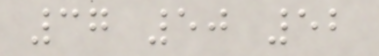37 50 52
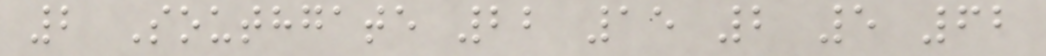2 Southgate 22 15 2 5 62
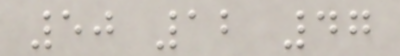50 12 47
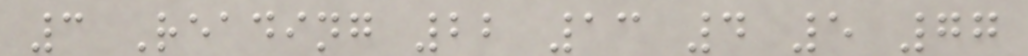3 Reading 22 13 4 5 77
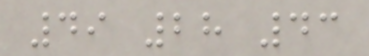49 28 43
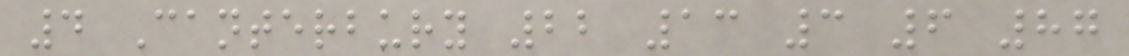4 Canterbury 22 13 3 6 87
